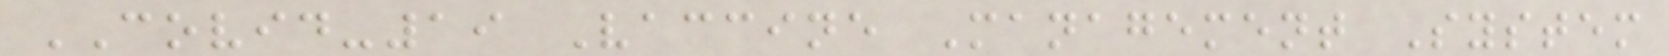COVID-19 Vaccine Management System
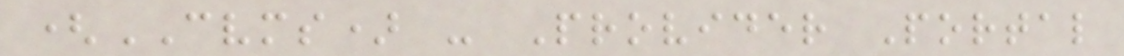(CVMS) - Provider Portal
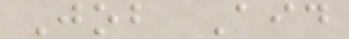Job Aid
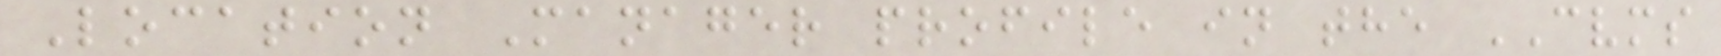Location Manager profile in the CVMS
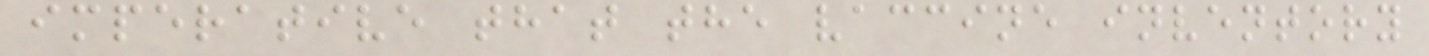imperative that the vaccine inventory
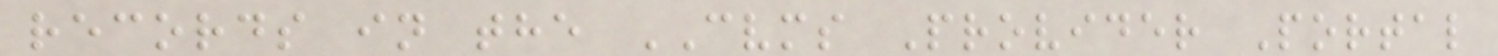records in the CVMS Provider Portal
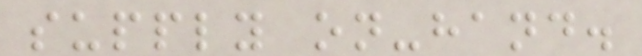supply on-hand.
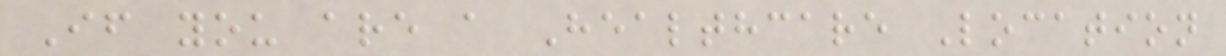If you are a Healthcare Location
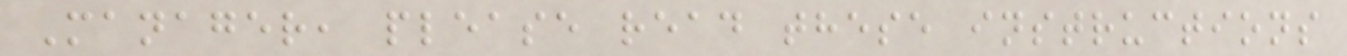Manager, please read these instructions
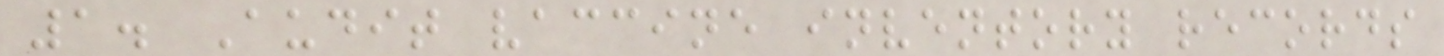1. Audit vaccine inventory records
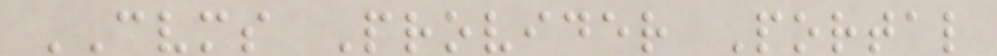CVMS Provider Portal
